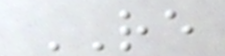RE
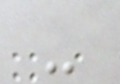-
